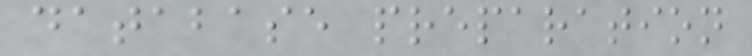database preparation
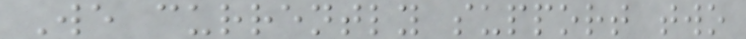We currently support two
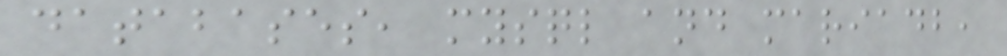databases, mysql and mariadb,
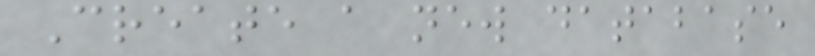Create a new database
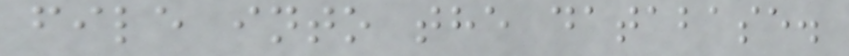file into the database.
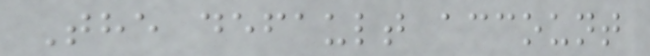The default account
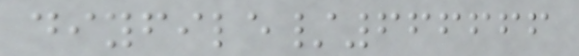diyfile/666666
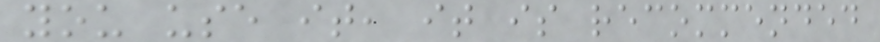you use it, it is recommended
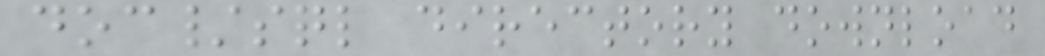doc/sql directory download
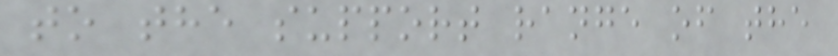to the support range of the
